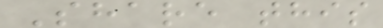Share this
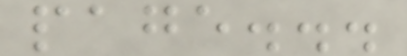page...
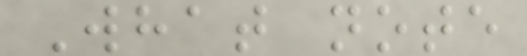What note
